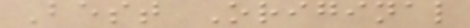Best Original
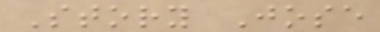Story Jose
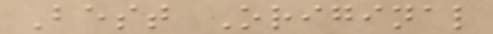Best Original
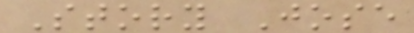Story Jose
